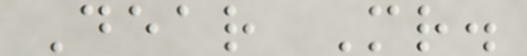Dear Mr.
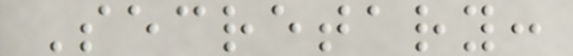Secretary:
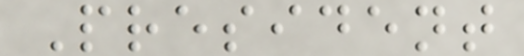President
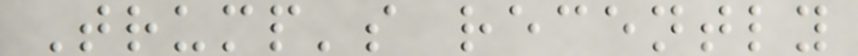Trump's recently
